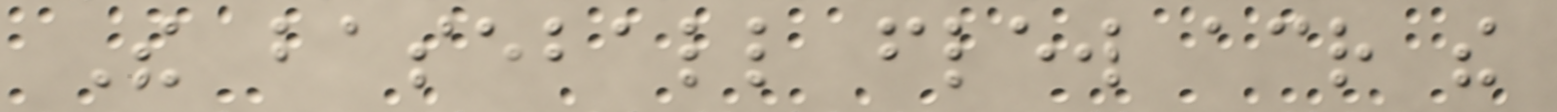The baseball flew across the
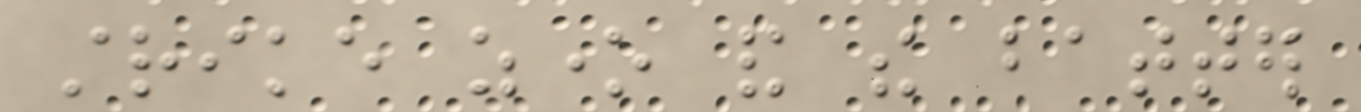strike zone and the batter
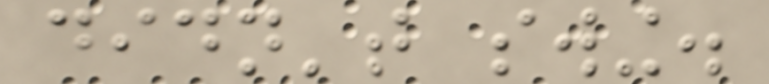didn't swing.
